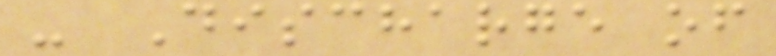- Discharge of
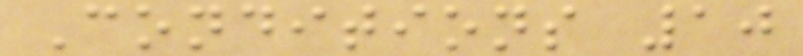Conditions 10
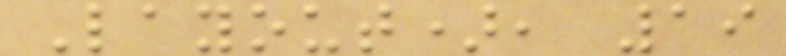Layout), 19
